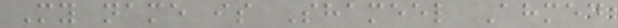My name is Shameel Ahmed
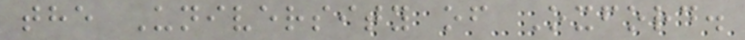the University of Oxford.
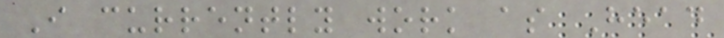I currently work as Head
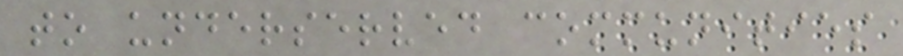to underserved communities
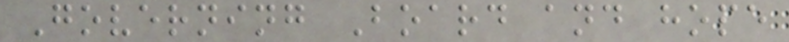Governing Board and hope
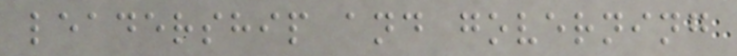leadership and governing
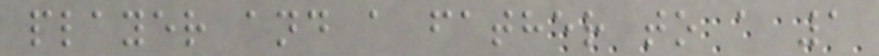player and a father to a 1
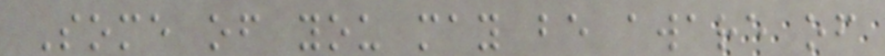Some of you may be aware of
